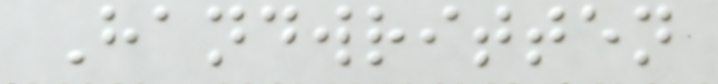Handwritten
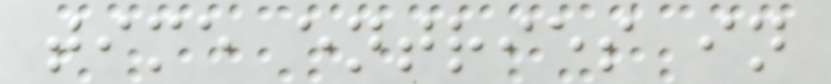time entries in
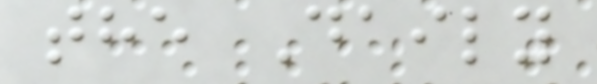the Daily
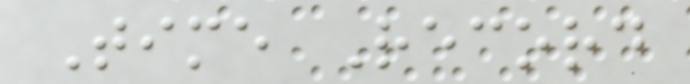Time Record
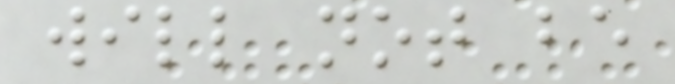will not be
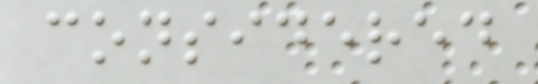considered
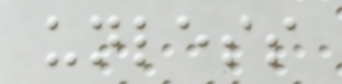unless
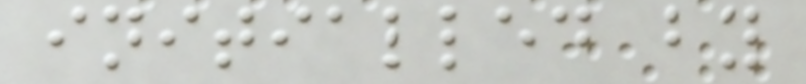initialled by
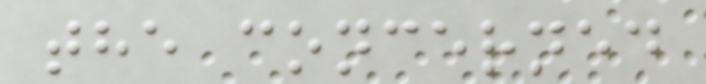the concerned
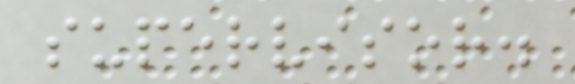supervisor.
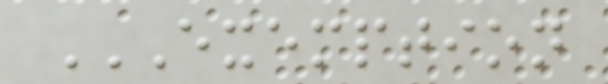EXEMPTION
